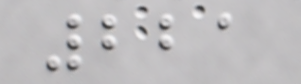221
